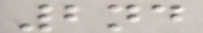2nd
